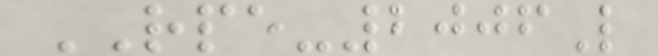RPE-2006L
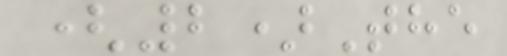(2)The
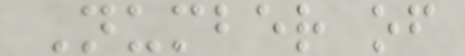Number of
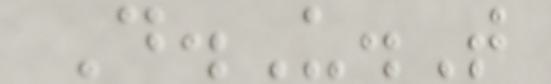D.U.T
